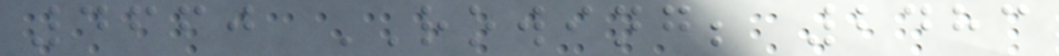4660 ROWING; 2483
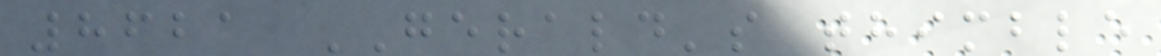8621 GERALD's thimble
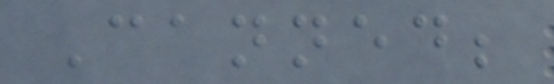Canned;
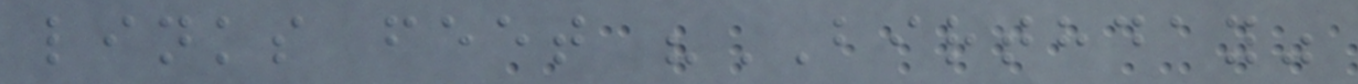links feet "BIRTHDAY"
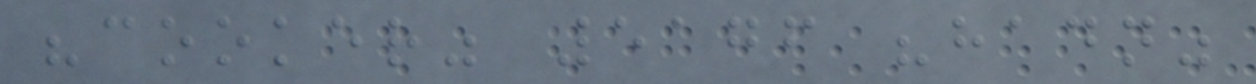"cooker" 5176 "hadn"
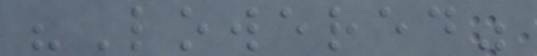"Lowered"
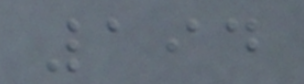194
